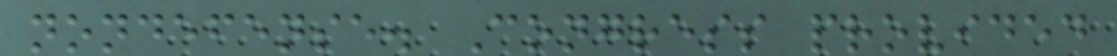nondefense. Congress provided
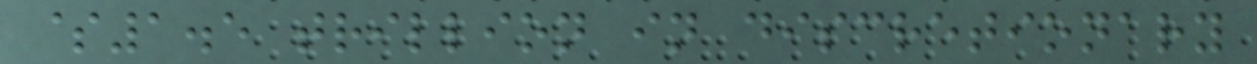$1.5 trillion in discretionary
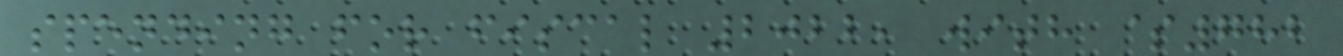spending for fiscal 2022, with $782
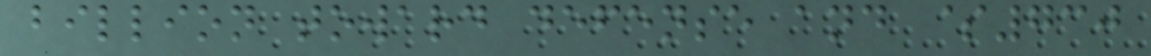billion toward defense and $730
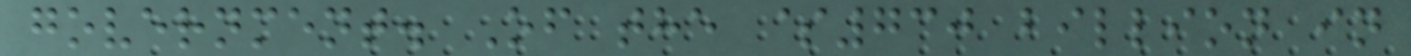government. Of the $730 billion in
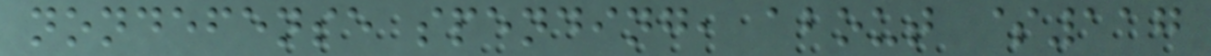nondefense spending, about $117
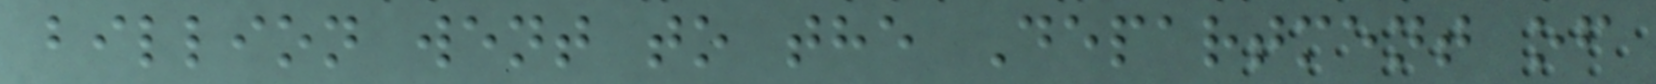billion went to the Department of
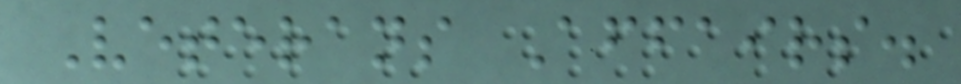Veterans Affairs.
